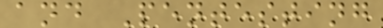and Pentesting
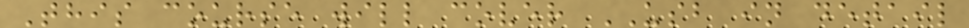This course will cover USB in detail
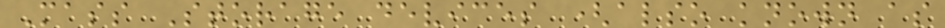Mass Storage devices (also known as
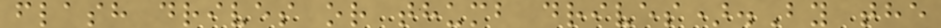flash drives or thumb drives).By the
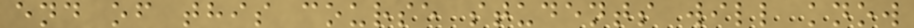end of this course students will know
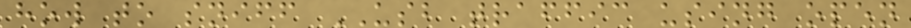how to sniff USB traffic using open
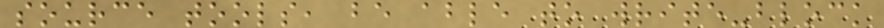source tools, be able to write-block
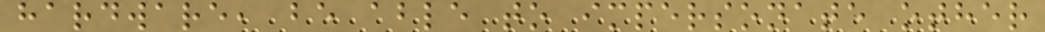hardware, be able to impersonate other
